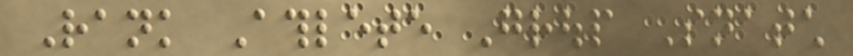Rank Athlete Group Snatch
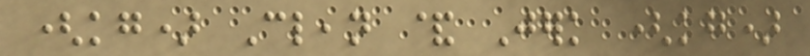(kg) Clean & Jerk (kg)
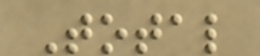Total
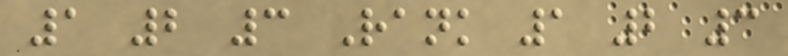1 2 3 Rank 1 2 3
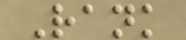Rank
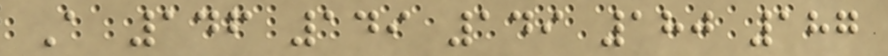A 146 149 149 180 187
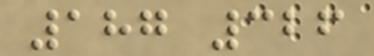187 326
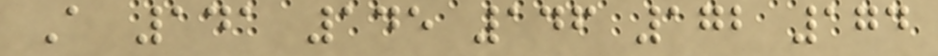A 141 145 146 172 174
